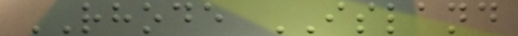RHODE ISLAND
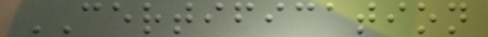CERTIFICATION
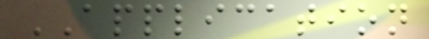APPLICATION
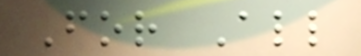For All
